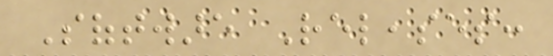Software Releases:
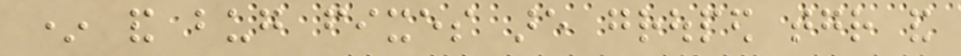* and bug fixes are grouped together and
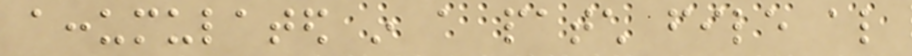accumulated in a patch file also
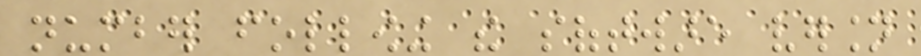number following the software version
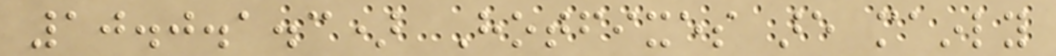10.0.1.3) Hotfixes are mainly
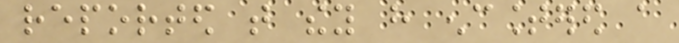reported that they have encountered a
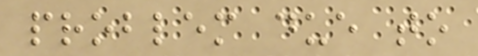problem due to
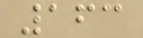163
